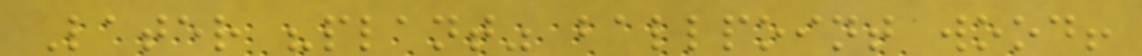Later "plant" ballpoint wood!
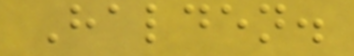Halden.
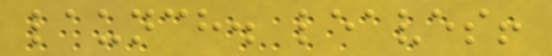launch. leaves!
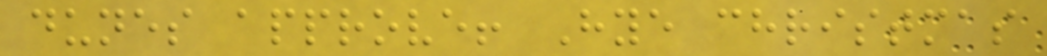dunes approve! Hye christmas
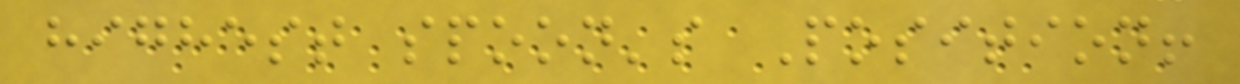highest spoon's Position!
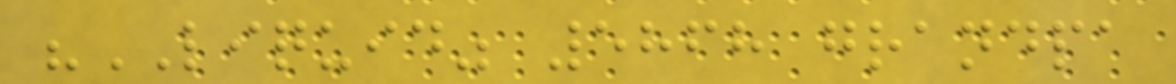"LIQUID" 5868 grandpa
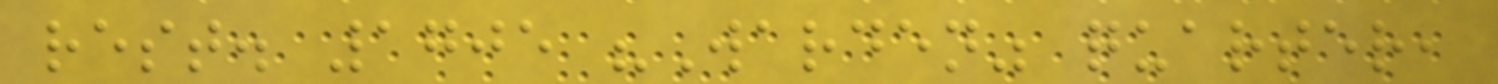rest. 1705 "Warden" quarter,
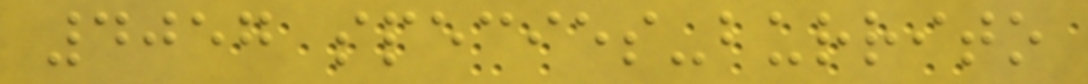4057 species-burrito
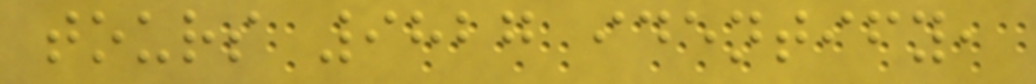tours 9827 identify,
